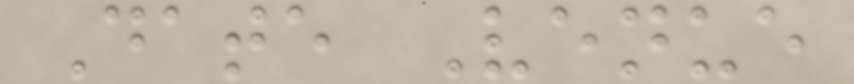Date Venue
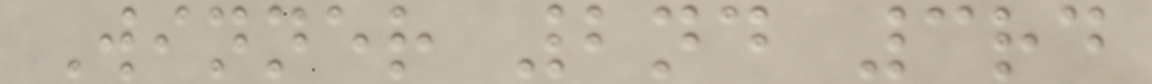Winner 2nd 3rd
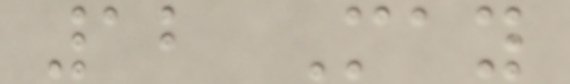12 May
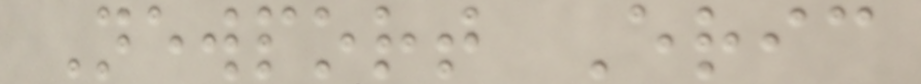Newport Eric
